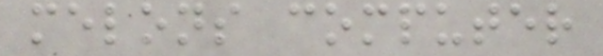melons computer
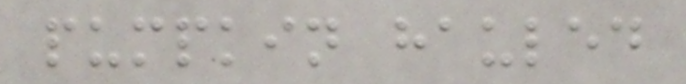pumpkin hauled
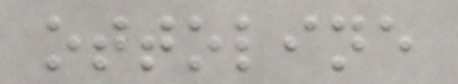ottoline
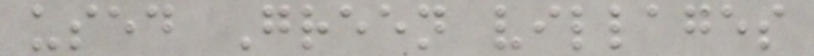used Green villages
